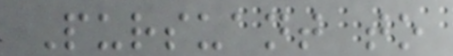Pursuant to
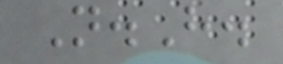N.H.
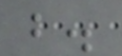b.
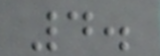4.
